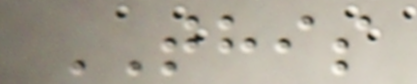THIS
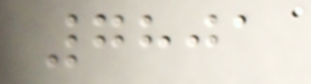7801
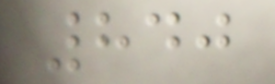840
